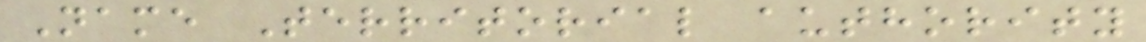Name Territorial authority
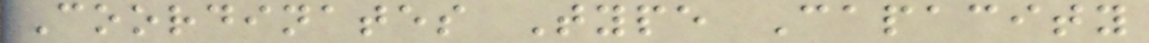Coordinates Type Capacity
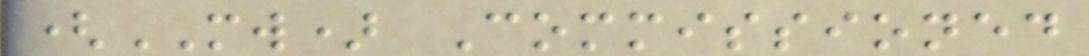(MW) Commissioned
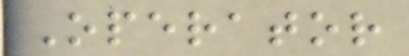Operator
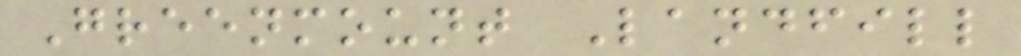Greenmount Landfill
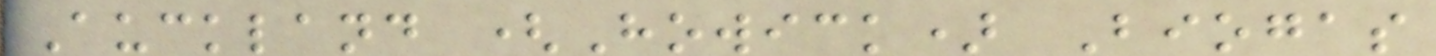Auckland (Howick) Biogas
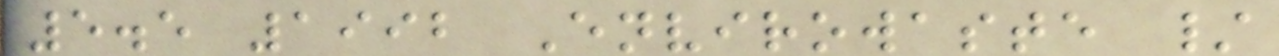5.5 1992 Envirowaste /
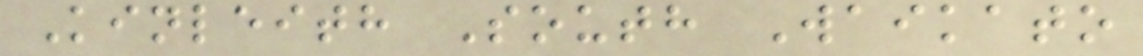Kinleith South Waikato
